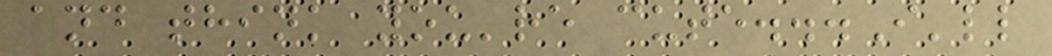and think you're cute...I'll
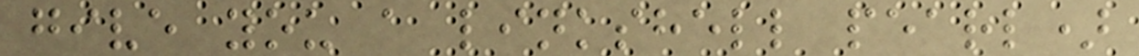give you a linkshell pearl)
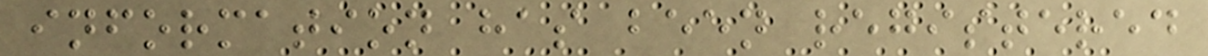information has been registered
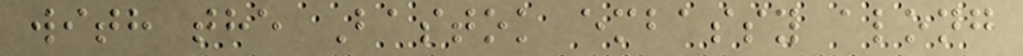with the Bastok embassy along
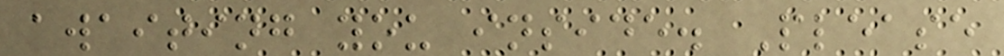awaiting you inside. Please
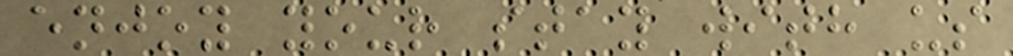enjoy your stay with us
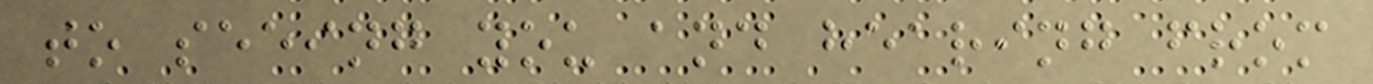to seeing you and hearing from
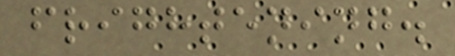frightening.
